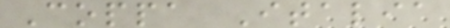Coppa Italia
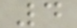4
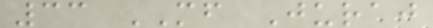33 MF Juraj
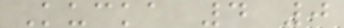Kucka 4 0
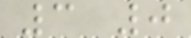3 0
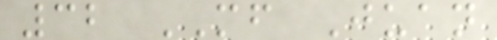32 MF Juan
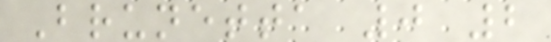Brunetta 0 2
